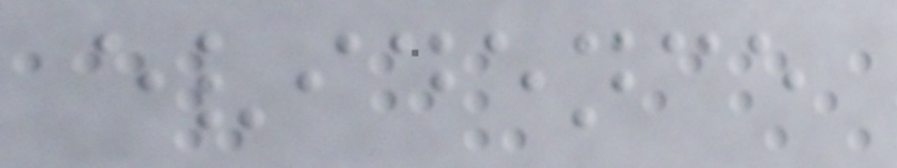evidence
